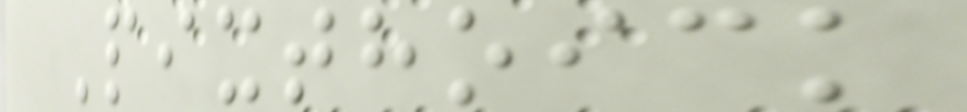Pixthoick
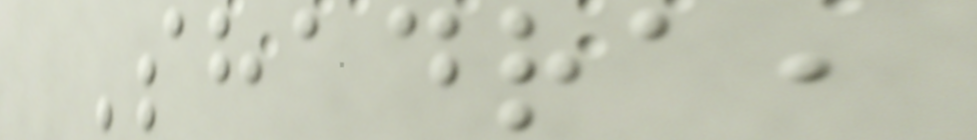Shadra,
